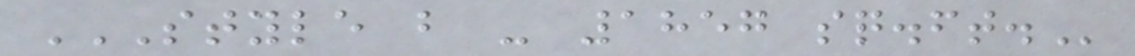STYLE B - 1857 SQ.FT.
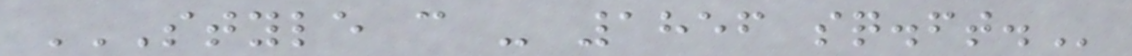STYLE C - 1856 SQ.FT.
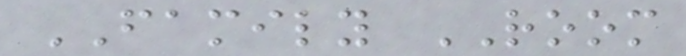FAMILY ROOM
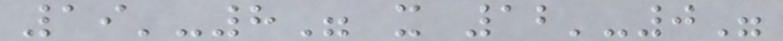19'-8" x 12'-0"
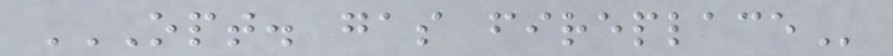OPT. GAS FIREPLACE
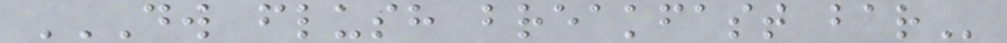DW FLUSH BREAKFAST BAR
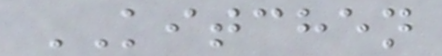KITCHEN
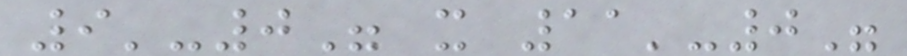9'-0" x 11'-0"
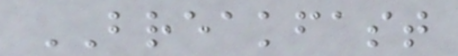BREAKFAST
